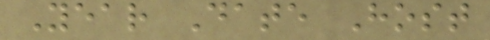Year Date Host
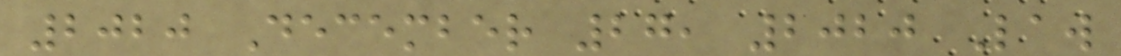2020 December 27, 2020 Law
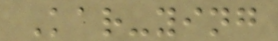Kar-ying
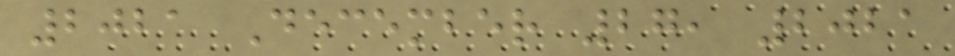2021 December 27, 2021
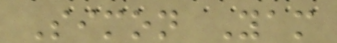Simon Yam
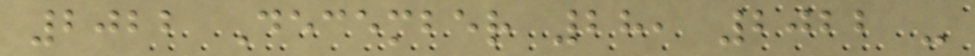2022 December 28, 2022 -
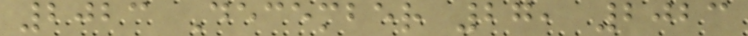2023 December 27, 2023
